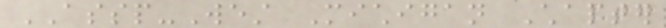ASSP-West Michigan Chapter
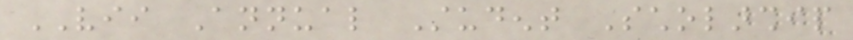VII Annual Student Scholarship
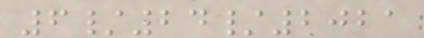6/24/2021
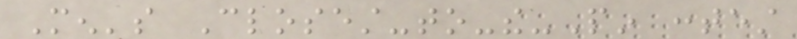Men's Closest-to-the-Pin contest
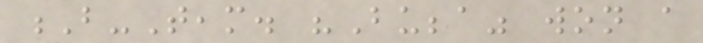B-Team. "Bubba" won a
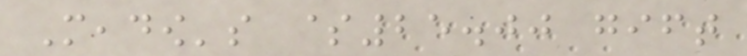Meadow's $25.00 gift
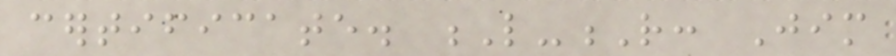certificate. L-R: Jim
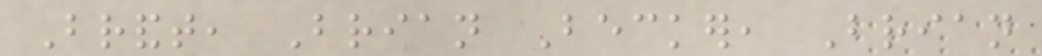Brandt, Brian Becker, Brian
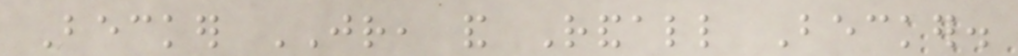Becker JR, and Randall Becker.
